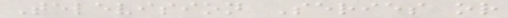Television Series or
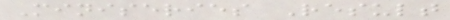Miniseries Result
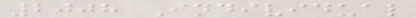2008 Individual
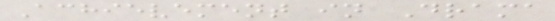Achievement in Drama
